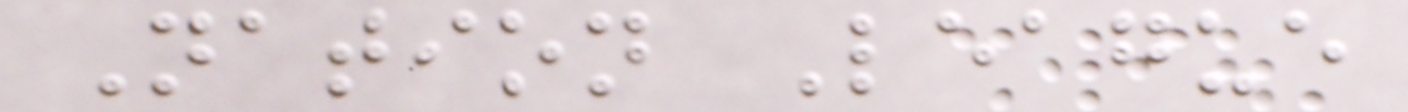Nation League
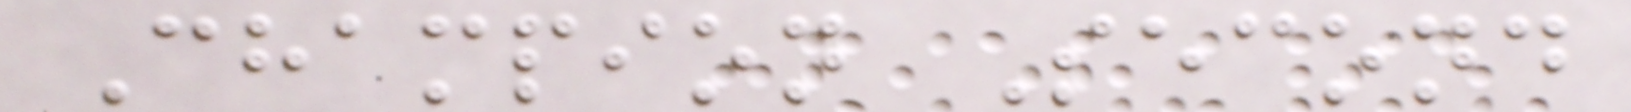Champion Second
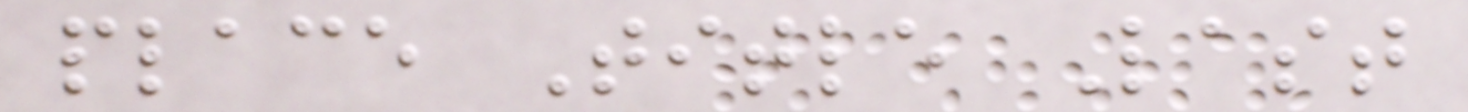place Title Last
